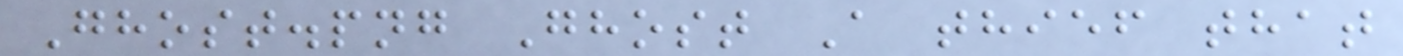Ghost.png Ghost A thief that
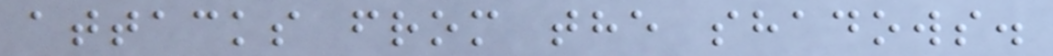attacks from the shadows.
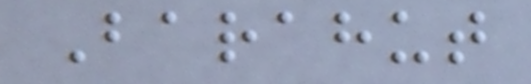Barahut
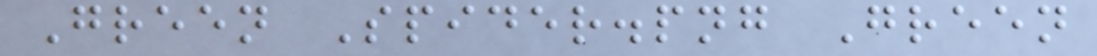Green Spider.png Green
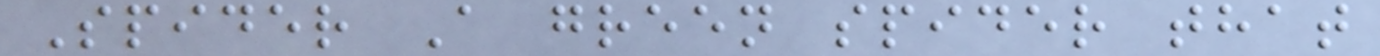Spider A green spider that
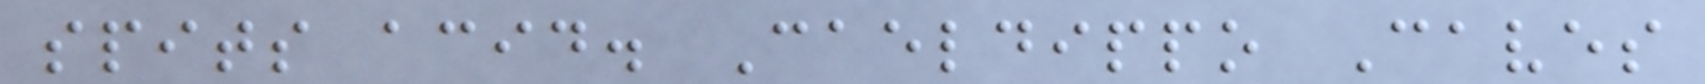spits acid. Caeldippo Caves
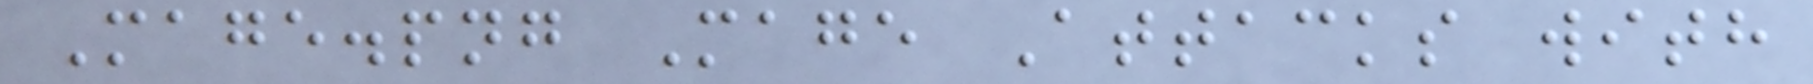Mage.png Mage Attacks with
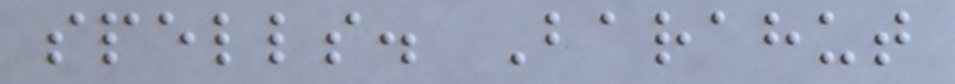spells. Barahut
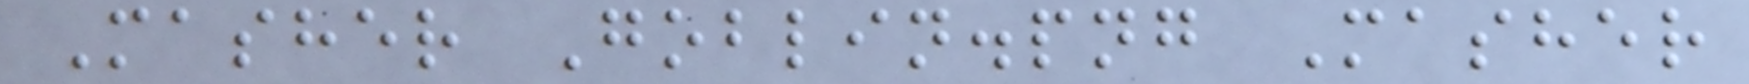Masher Goblin.png Masher
